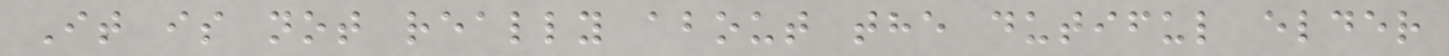It is not really about the dutiful elder
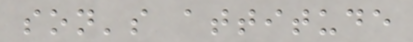son's attitude
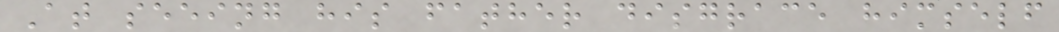At seeing his father disgrace himself
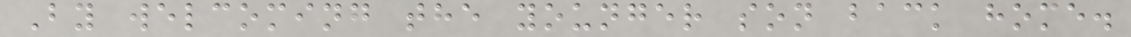By welcoming the younger son back home.
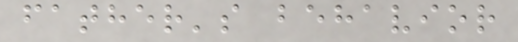father's behavior
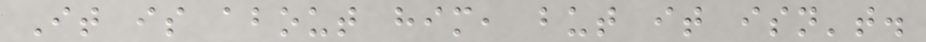It is about him, but it isn't.
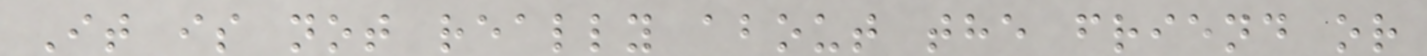It is not really about the friend or
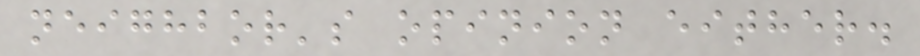neighbor's opinion either.
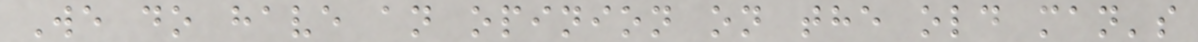We do have an opinion on the old man's
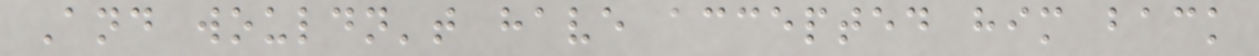And wouldn't have accepted him back
